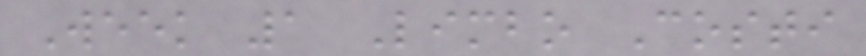Week 1 Limbo Costi
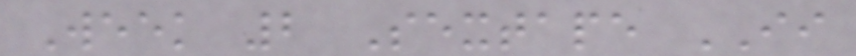Week 2 Sextape II
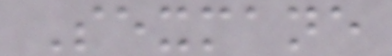Sexmane
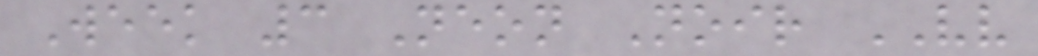Week 3 Neon Noir VV
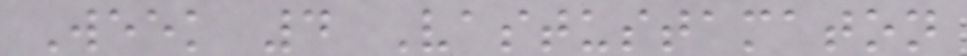Week 4 Vastustamaton
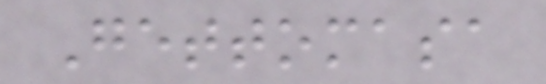Gettomasa
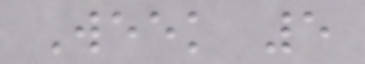Week 5
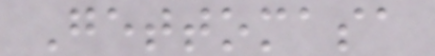Gettomasa
